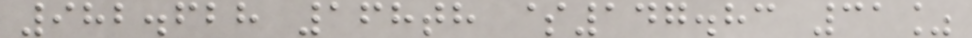982.628 168th $147.83 31%
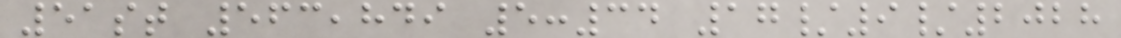51st 563,849 5:34 17/9/2028
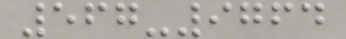567-9764
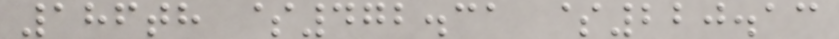186th $472.31 $220.13
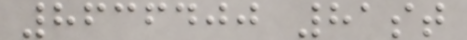8636400 81st
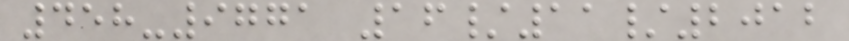458-9771 16/11/2012
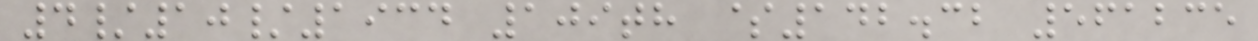4/10/1934 109th $142.32 561235
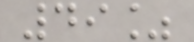49%
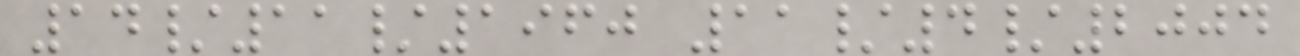14/11/1960 11/4/2004
